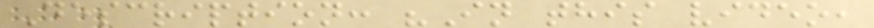Description: "In this video,
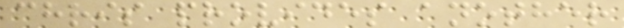chris provides another
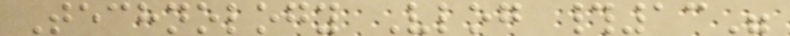Technology Vlog #13"
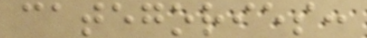categories:
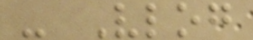- Vlog
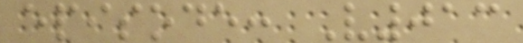episode: V013
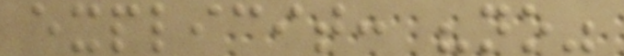explicit: "no"
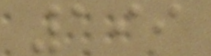199
